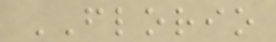FLORIO
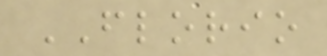FLORIO
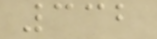332
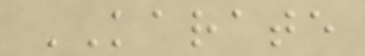KARATE
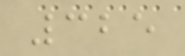325
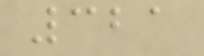321
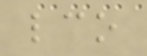lco
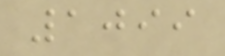1099
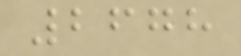2678
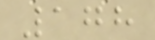178
